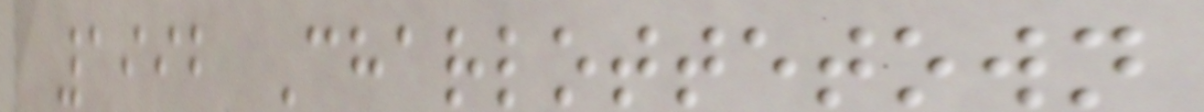1992 Charlottetown
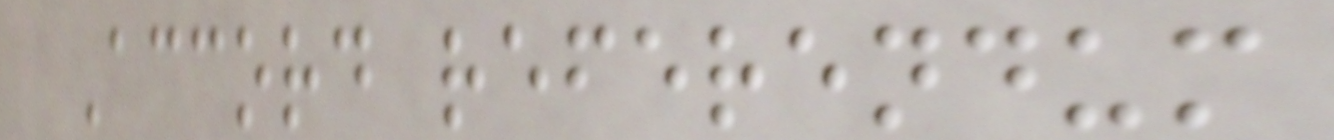Accord referendum
